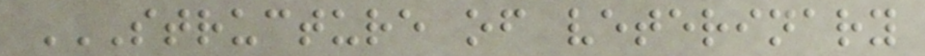STRUCTURE OF VETERINARY
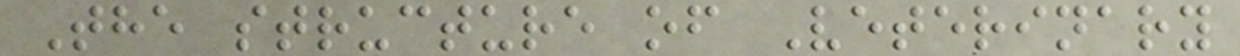The structure of Veterinary
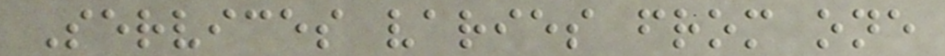Services varies from one
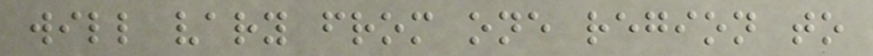will vary from one region to
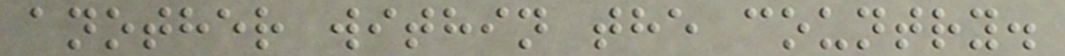another within the country.
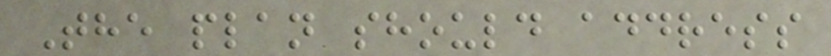The plan should address
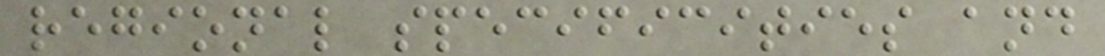regional specificities and
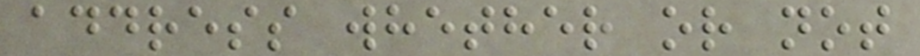address whether or not
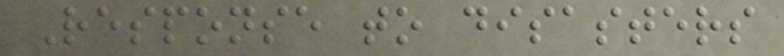Response to disasters
